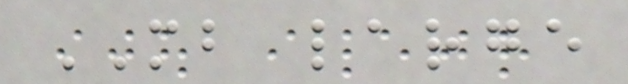MB large
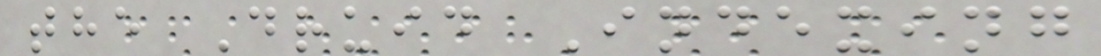the Druid Indexing
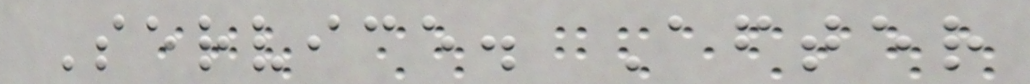Service. After
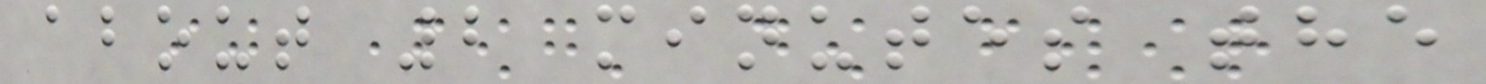about 2 minutes the
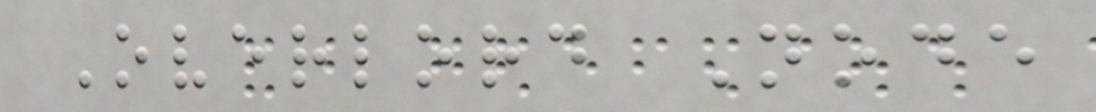Overlord Node
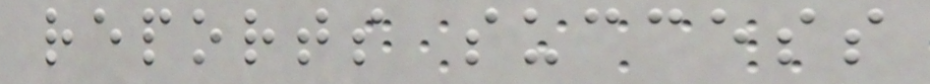reports success
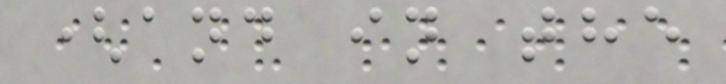(and in the
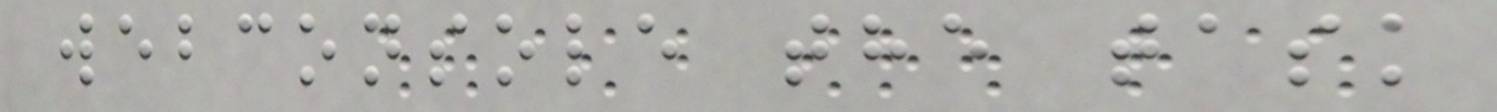webconsole the task
